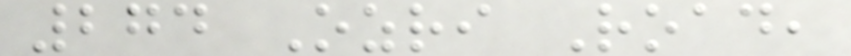274 Ozri Road,
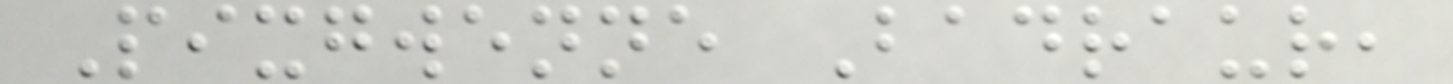Pixgwenne Badraur,
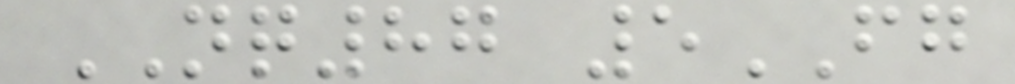NQ87 5FG
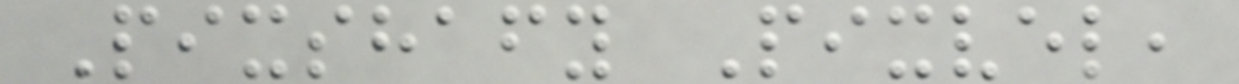Pixshafy Pixvel,
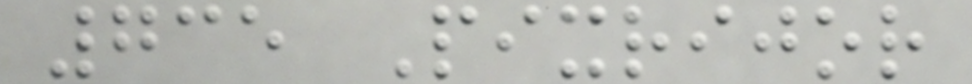735 Pixrijor
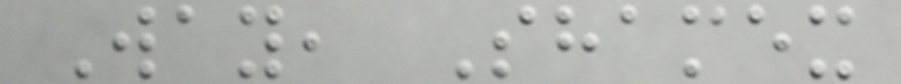Way, Shamex
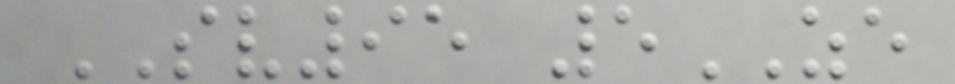SV95 5ZE
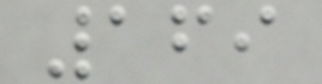169
